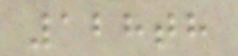128th
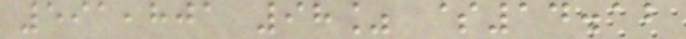591,801 98% $14.12
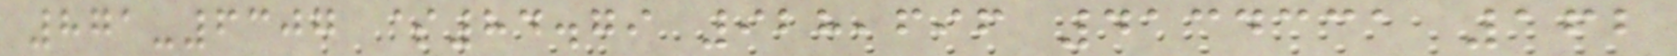871-6307 $84.79 928,696 4134331 162
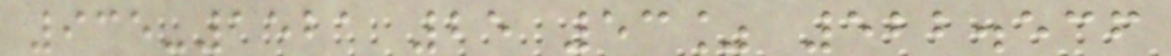935-1521 25 53% 522.536
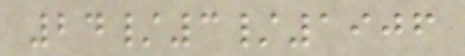24/3/1906
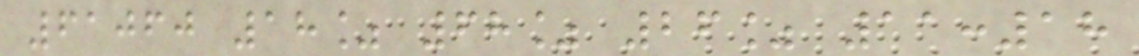61060 18% 68% 26% 11:18
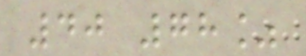40 78%
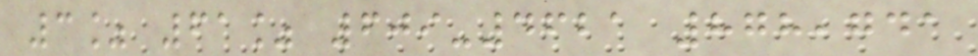3% 61% 609-4621 878,741
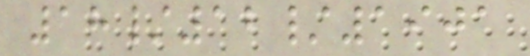18/12/1901
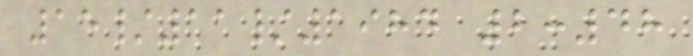15/11/1984 2:48
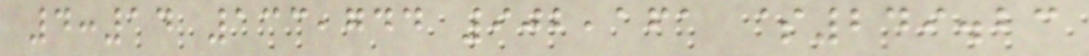4:14 133,744 902,161 $249.23
